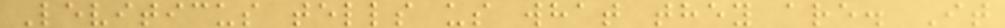Leviticus tells us what they are. It
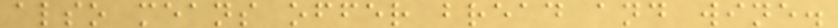also means offer bread and wine.
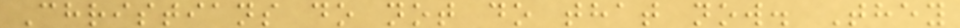Christians do not do that now. They
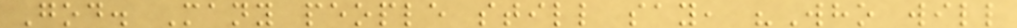God. Many people still say, "Who will
